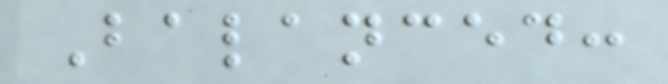Balanced:
